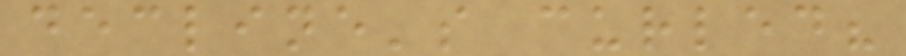decline's curled?
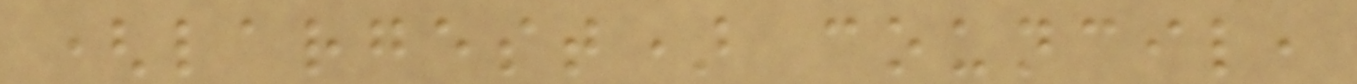(largest) council,
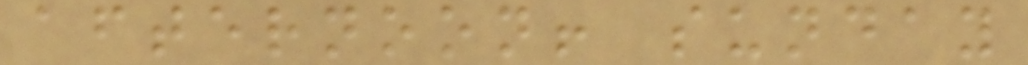afternoon! sunday
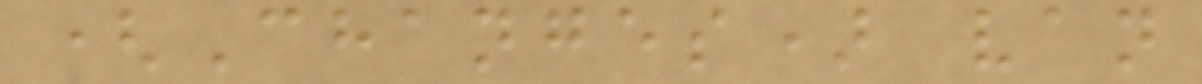(Changes) van
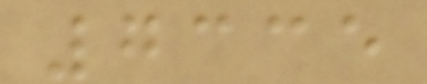7335
